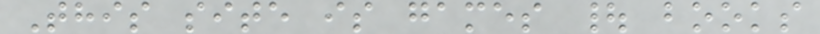This site is games | books
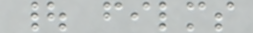| films
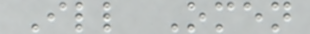Ill Omen
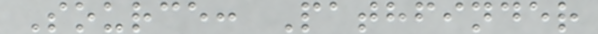Source: Pathfinder
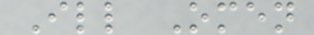Ill Omen
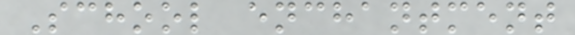School enchantment
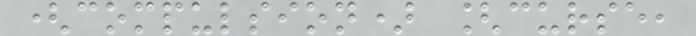(compulsion) [curse,
